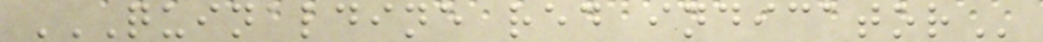QUINALDINE RED INDICATOR
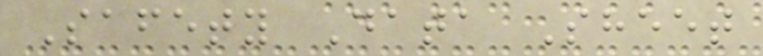Safety Data Sheet
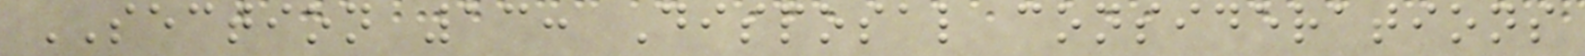SECTION 13: Disposal considerations
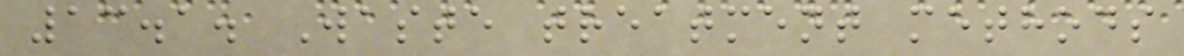13.1. Waste treatment methods
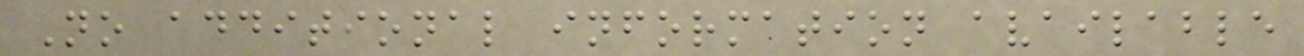No additional information available
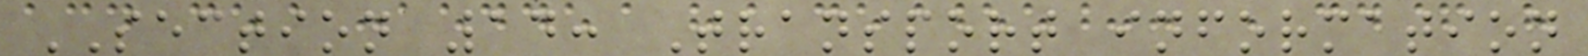SECTION 14: Transport information
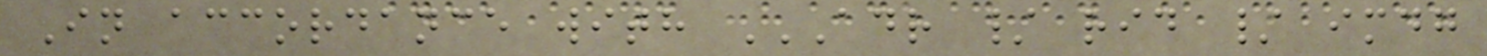In accordance with ADR / RID / IMDG
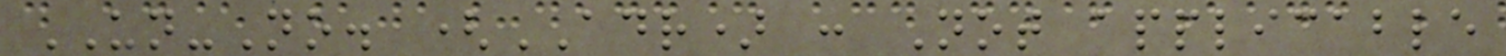UN-No. (ADR) : Not applicable
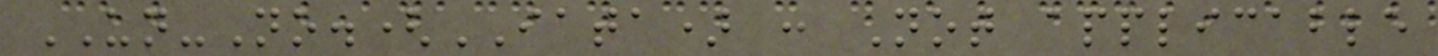UN-No.(IATA) : Not applicable
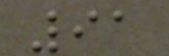91
